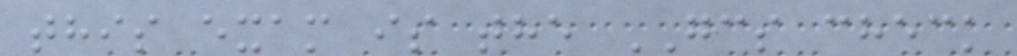this exam is the GCS check
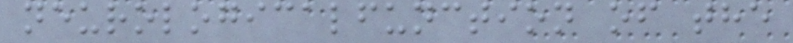neurologicalfunction of the
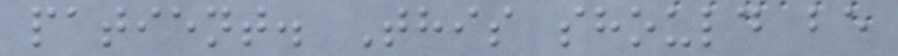patient. This should be
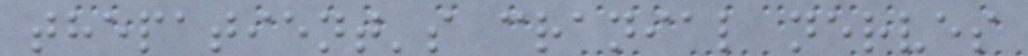thepatient's cranial nerves
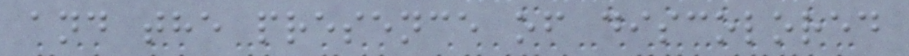and the presence of discolored
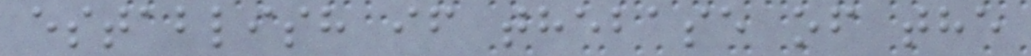establish if thebase of the
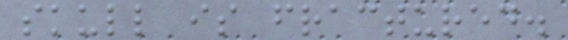skull is fractured.
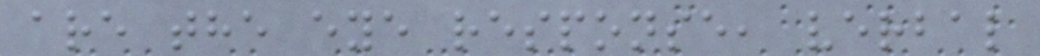are the eye response, verbal
